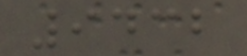9432
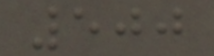500
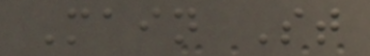Main St
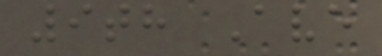9th Ave
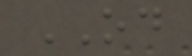OD
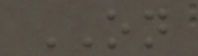ON
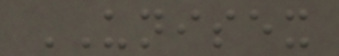UNISEX
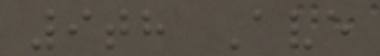9th Ave
